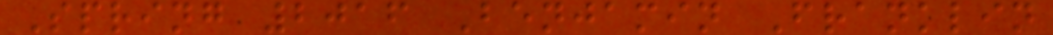Spring 2016 Benjamin Franklin
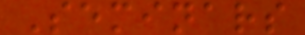Seminars
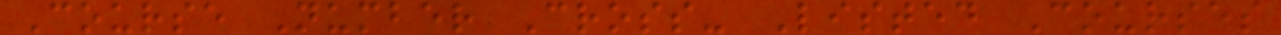Course Number Cross- Listed Courses
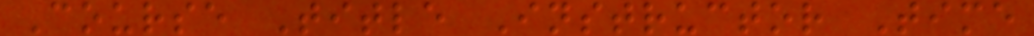Course Title Instructor Time
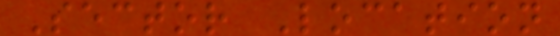Sector Location
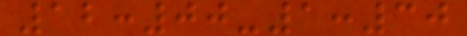12:00-1:30
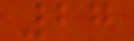27
